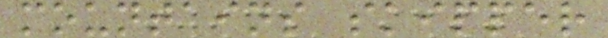mountains skipper
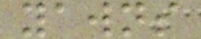yawns
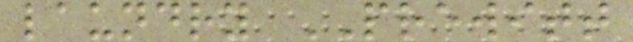laundry PREWITT
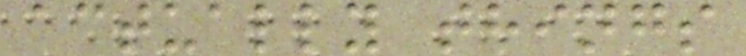actually things
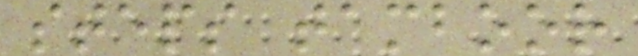steps tamboor
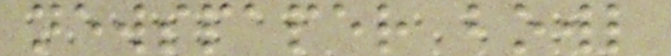newspaper bowl
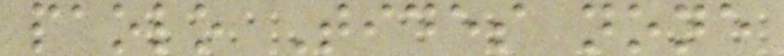paolo Tides none
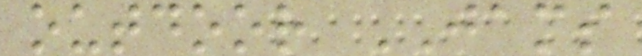outdoor JAMS
